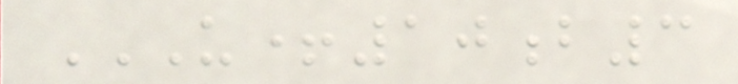U+10B3
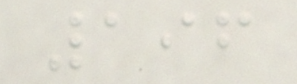196
